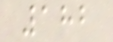182
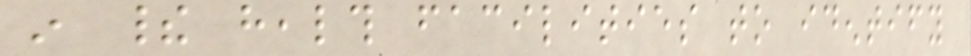in their health facilities to identify
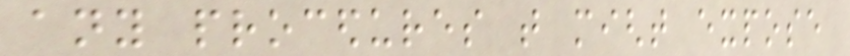any procedures that might expose
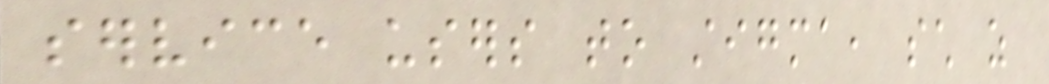service users to stigma, such as
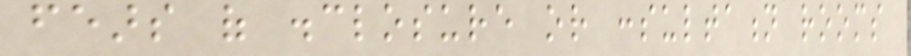fears of disclosure or consultation rooms
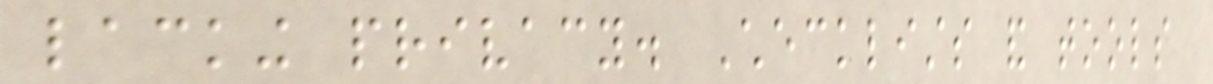lacking privacy. Checklists and tools
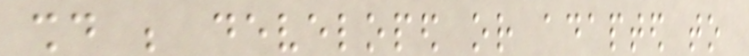should be developed or adapted to
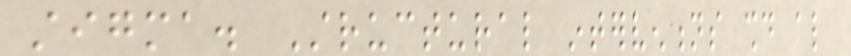stigma. Structural interventions should also
